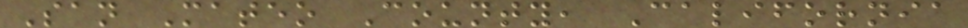San Mateo County, California
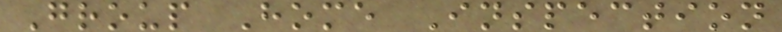Group Home Inspection
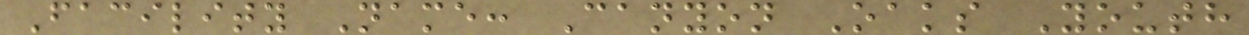Facility Name: Canyon Oaks Youth
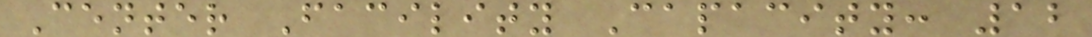Center Facility Capacity: 12
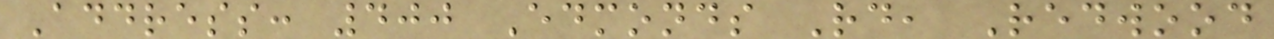Address: 400 Edmonds Rd, Redwood
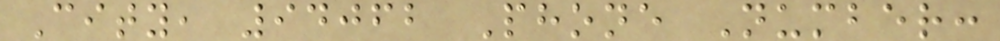City, 94062 Phone Number:
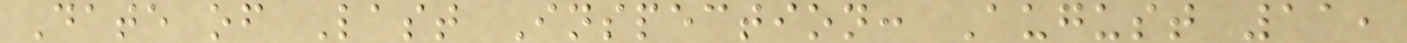Date of Last Inspection: August 11,
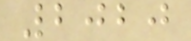2020
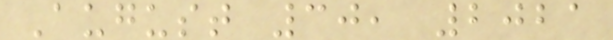August 30, 2021
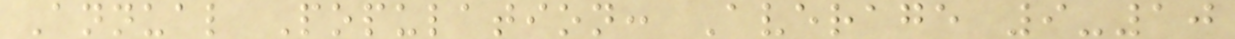Annual Population: Average 9-10
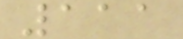111
